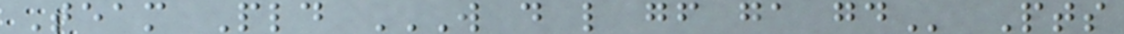Team Pld W D L GF GA GD Pts
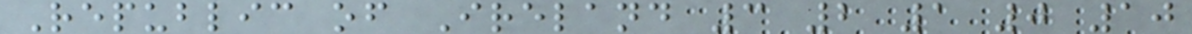Republic of Ireland 3 2 1 0 10
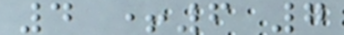4 +6 7
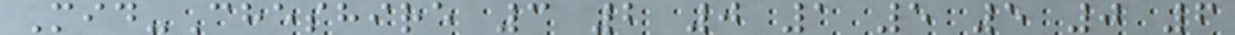Mid-Cheshire 3 2 0 1 5 5 0 6
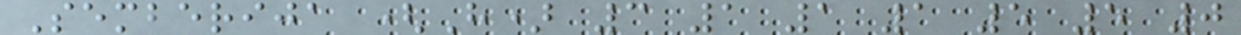Semberija (H) 3 1 1 1 5 5 0
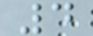4
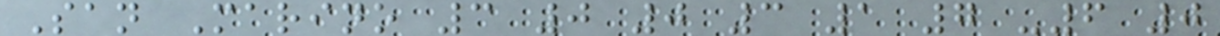San Marino 3 0 0 3 1 7 -6 0
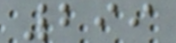299
